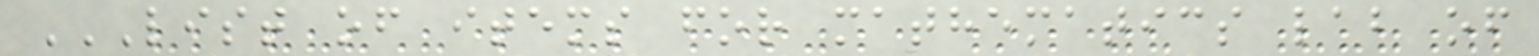LIST OF ITEMS FOR MATHEMATICS LAB OF
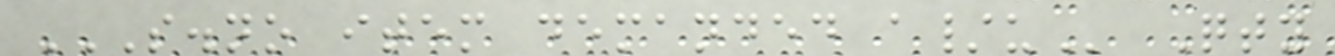S.NO ITEM DEMANDED A/U Qty
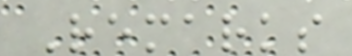Remarks
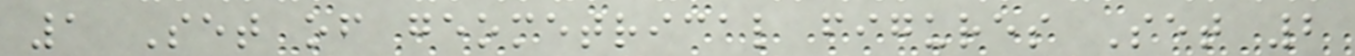1 Set of geometrical figures Set 2
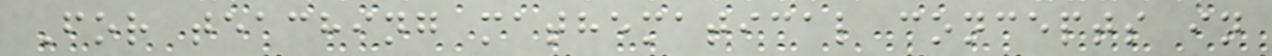For teaching mathematical concepts in
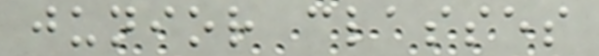junior classes
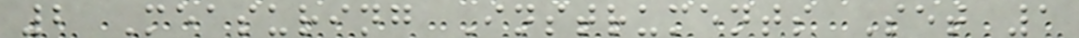2 Measuring Instruments Set 1
